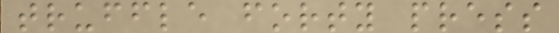truffle forty press
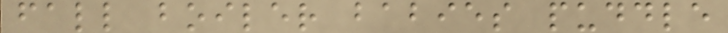fall boiler babies puddle
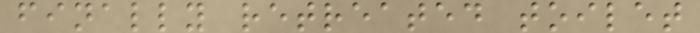finally retreated toilet
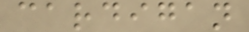cardigan
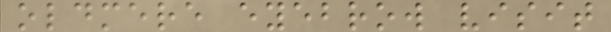oldmere eyebrow visit
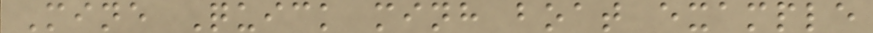Mine Quick minh boat example
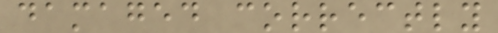damaged correctly
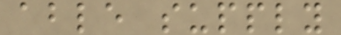able supply
